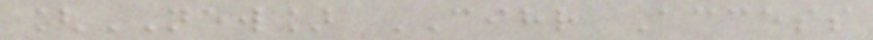[NEW] CIHR Access
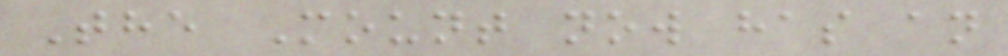The Mount now has an
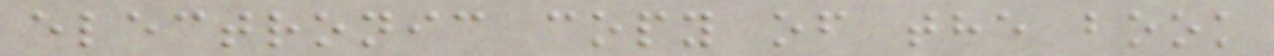electronic copy of the book
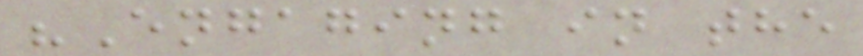"Engaging in the
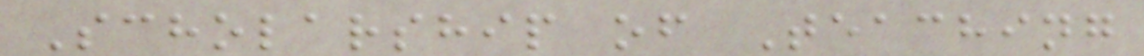Scholarship of Teaching
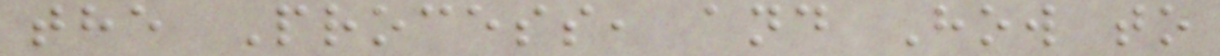the Process, and How to
